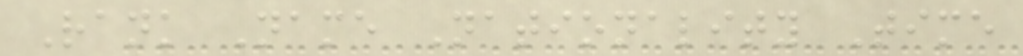Rank Name Nationality Time
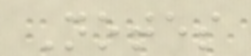Notes
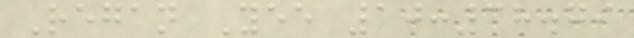Regan Yee 10:38.79
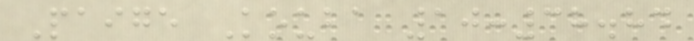Paige Kouba 10:38.84
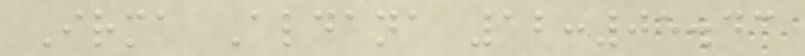Irma Aldana 12:05.43
